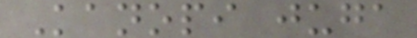Kanopi juga
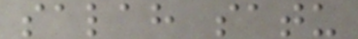salah satu
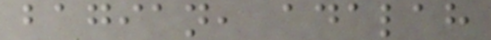bagian, adalah
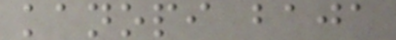kanopi baja
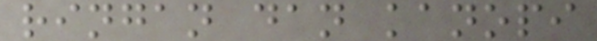ringan dan kanopi
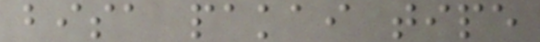bisa pakai tipe
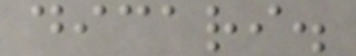dicari.
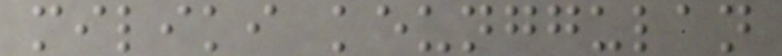miliki keunggulan
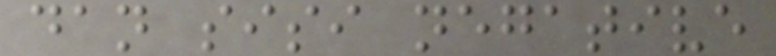dan sisi negative
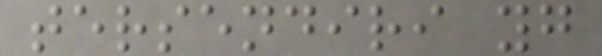tersendiri yg
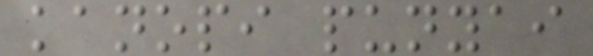kanopi punyai
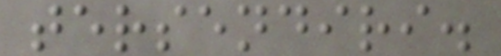tersendiri.
